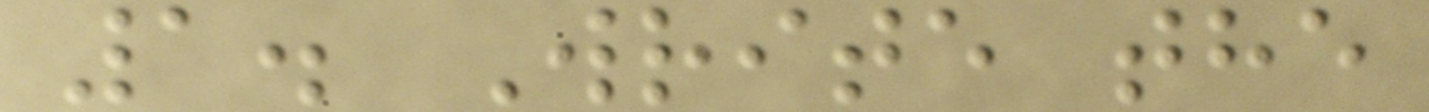1. Write the
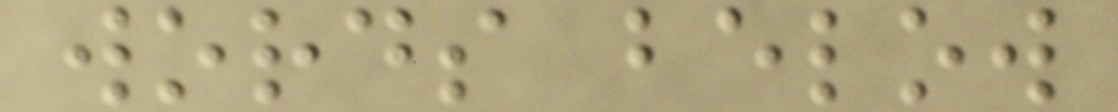words below
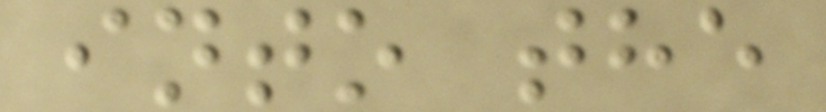into the
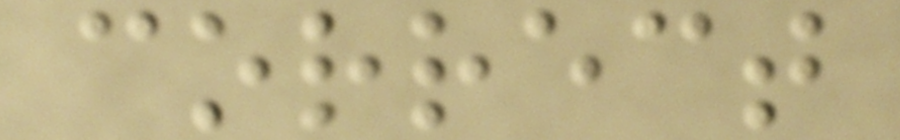correct
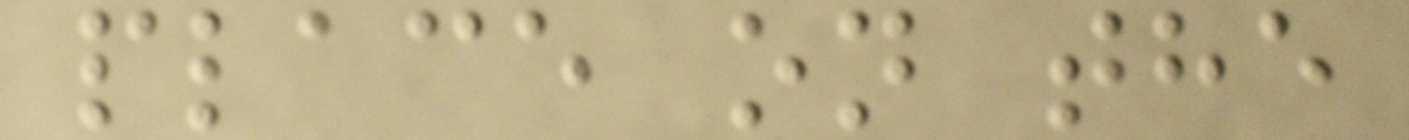place on the
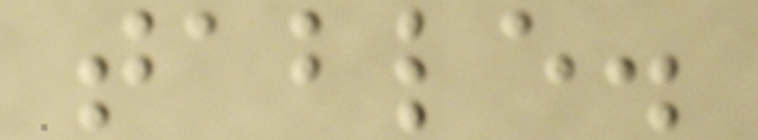table.
